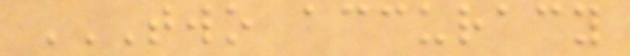TWO ACCURACY
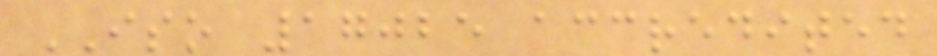ISO 17025 accredited
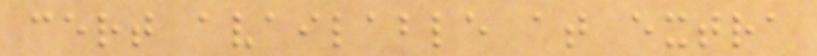cert available at extra
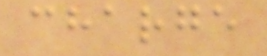charge
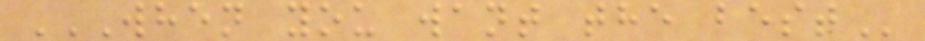WHEN YOU WANT THE BEST
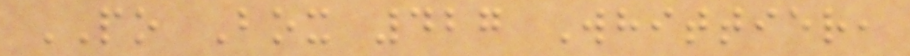PO Box 427 Whittier,
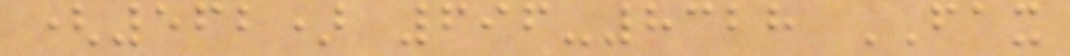(562) 696-8328 FAX
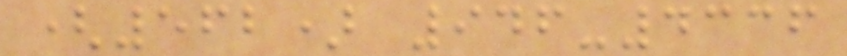(562) 946-4336
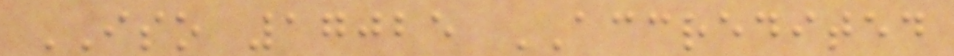ISO 17025 ACCREDITED
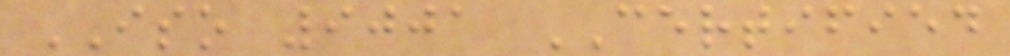ISO 9001 CERTIFIED
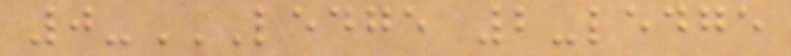0-LEDGE 2-LEDGE
